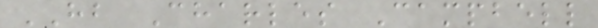HB Charles Campbell
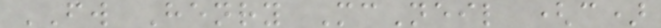FW Henry McNeil (c)
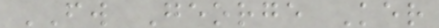FW George Ker
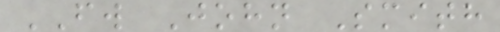FW John Smith
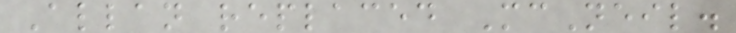Allan replaced McNeil.
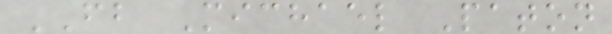FB Michael Paton
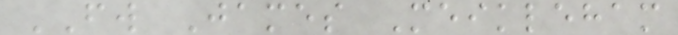FW James Meikleham
